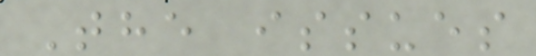The issues
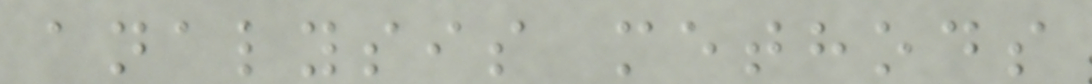analysis methods
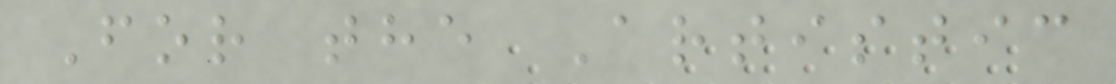For the Artistic
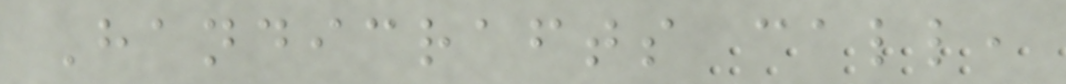Handicrafts call,
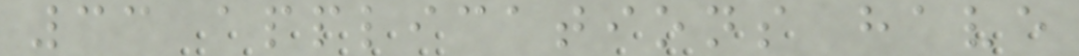33 applications have
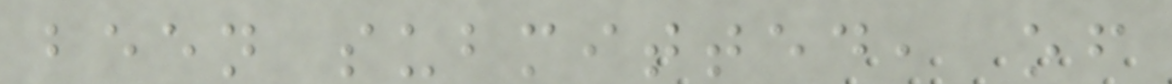been submitted, of
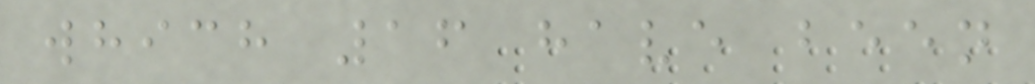which 16 have been
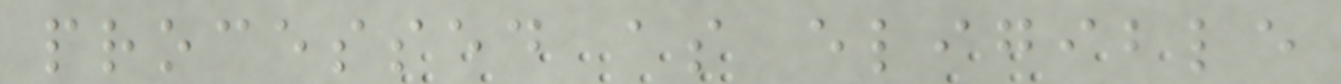processed as eligible
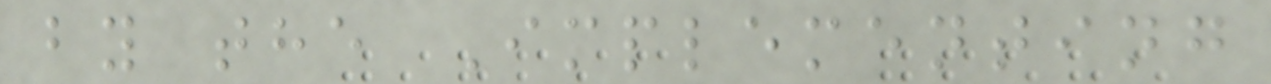by the Implementing
